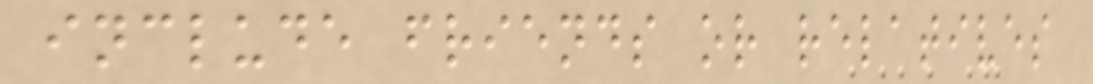include friends or relatives
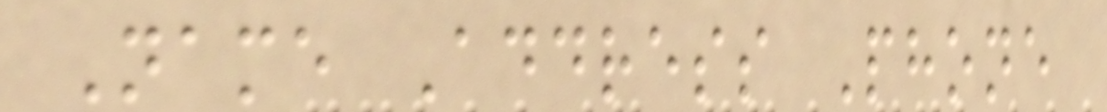Name Address Phone
